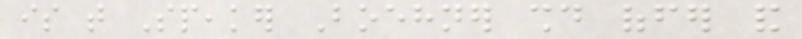is that Speaker Boehner should offer and
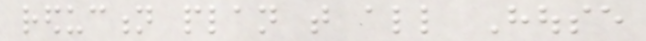reduction plan that all House
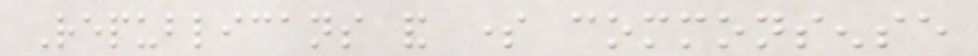Republicans and some commonsense
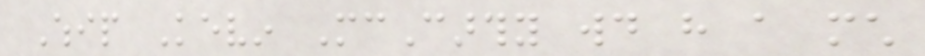Whip Kevin McCarthy would have a much
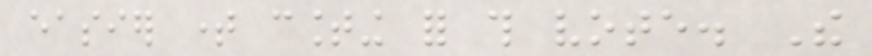easier time counting for this vote. The
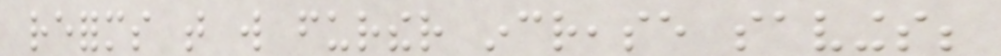reforms that will further increase savings;
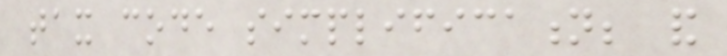tax code simplification; and
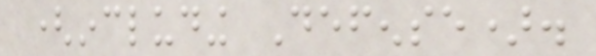(including Defense).
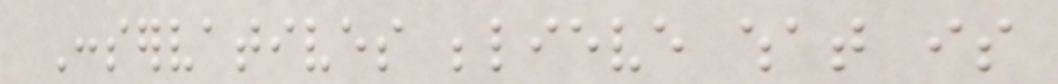Conservatives believe what is
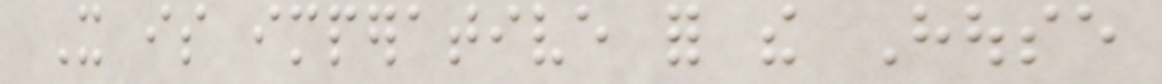It is imperative for the House
